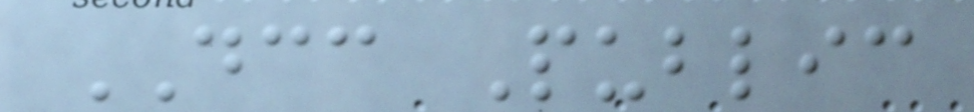DCC Public
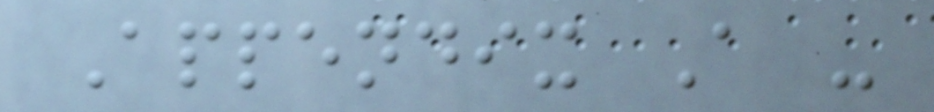Appendix A -
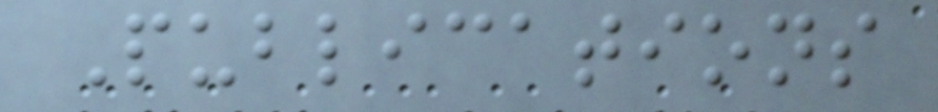Publications
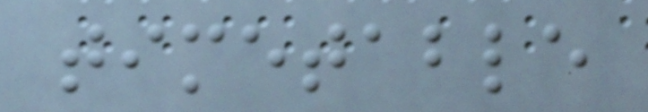timetable
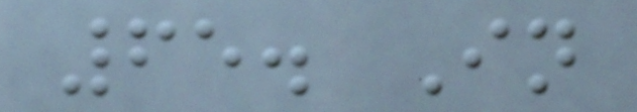65. In
